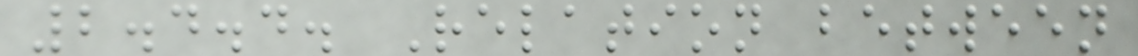2.4.4. Relation between
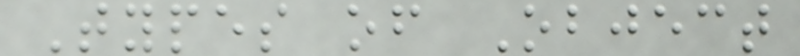Types of Object
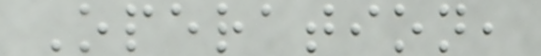Operation,
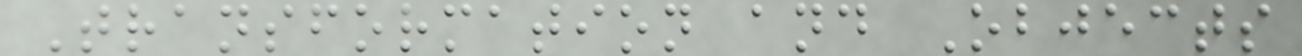Transformation and Objects
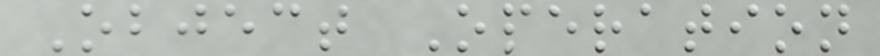Object Operation
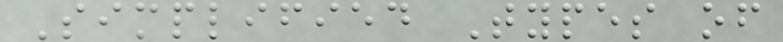Simplified Types of
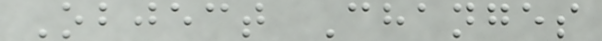Object Changes
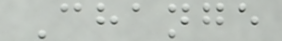Change
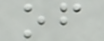of
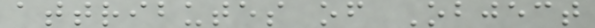attributes of Object
